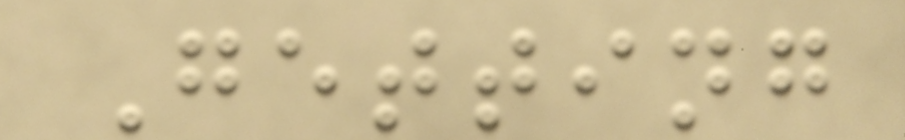Getting
